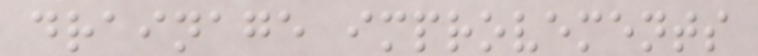drainage improvements
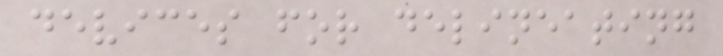devices for delineating
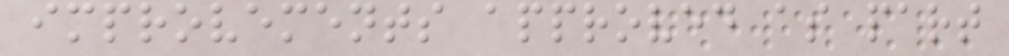improvements approved as part
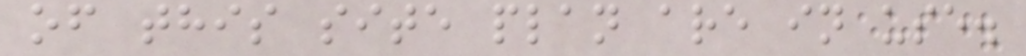of this site plan are in use.
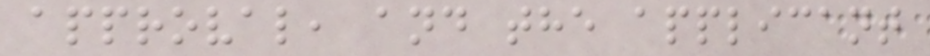approval, and the applicant
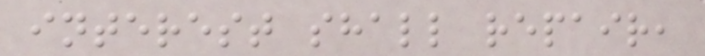interest shall repair,
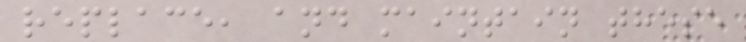replace, and maintain these
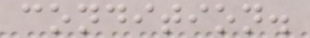condition.
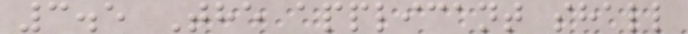3.5 The applicant shall
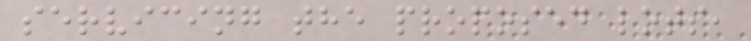servicing the proposed lots,
